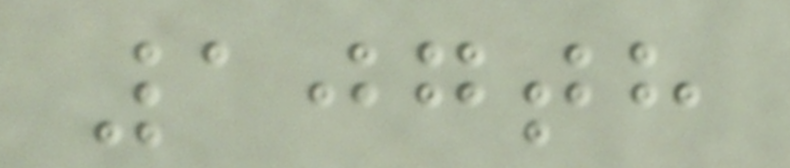107th
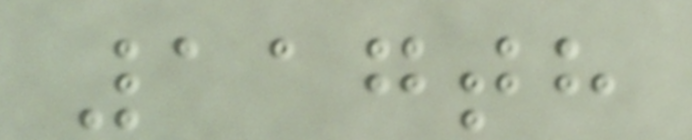117th
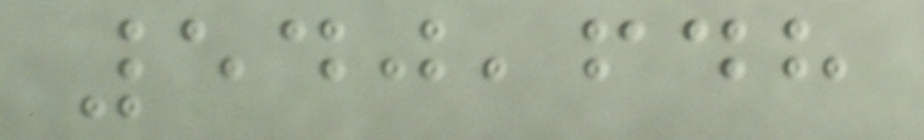540,648
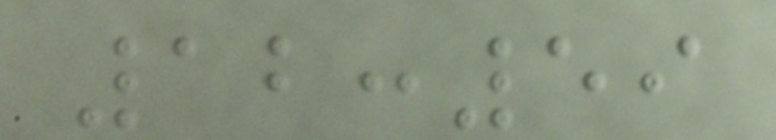12:59
